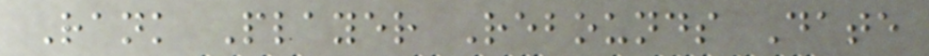Rank Player Rebounds Date
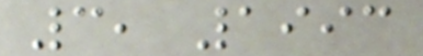3, 1993
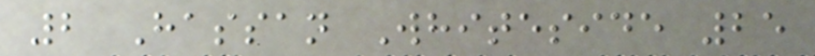2 Hassan Whiteside 25
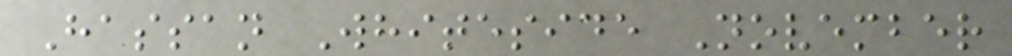Hassan Whiteside November
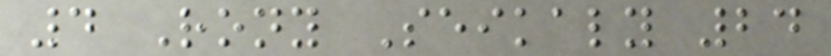4 Rony Seikaly 24
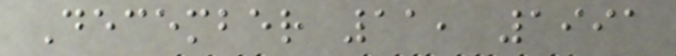December 11, 1991
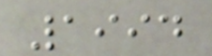1994
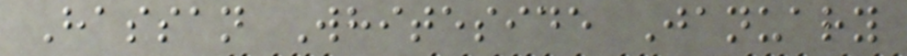Hassan Whiteside January
